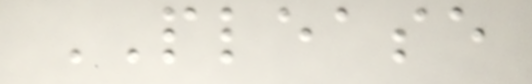PLEASE
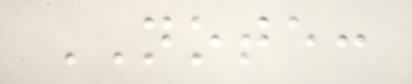NOTE:
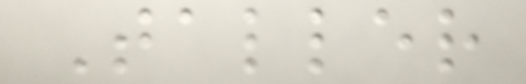Taller
